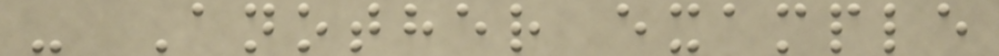- Another example
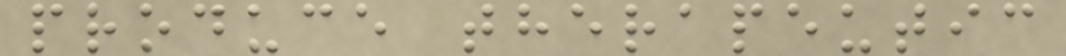produce therapeutic
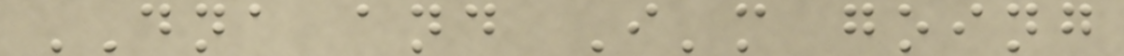DNA and I'm going
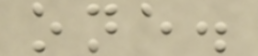one.
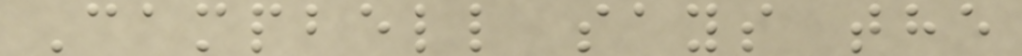Campbell says the
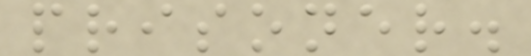prisoner.
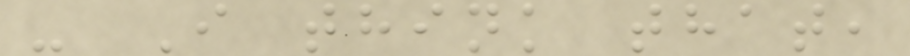- I think that,
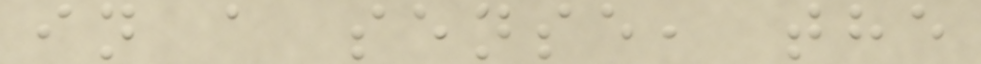in a sense, the
